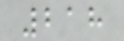218
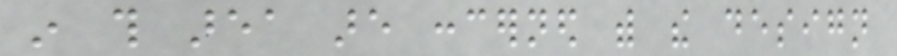in this area are concerned with the design
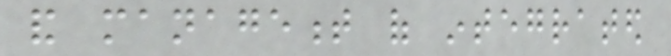and management of integrated
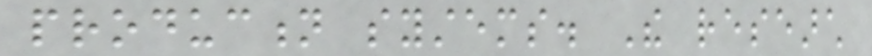production systems. The research
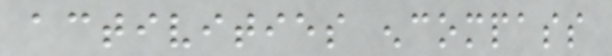activities encompass
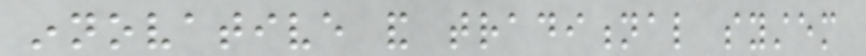innovative and traditional system
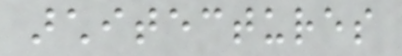architectures
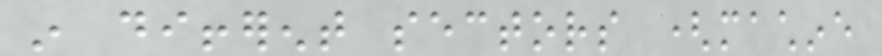in different sectors (machine
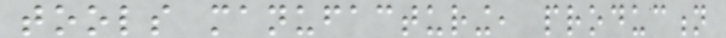tools manufacturing, production
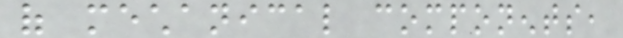of mechanical components,
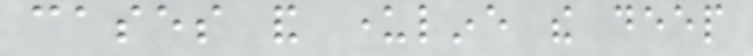cases and underline the deep
